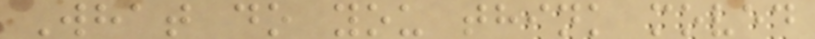What do you think moved
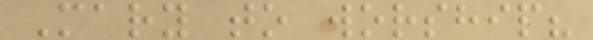Mary to worship?
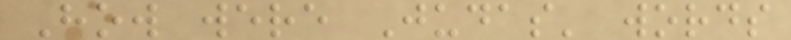How were Judas' words
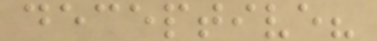deceptive?
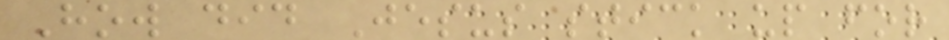How did Jesus stick up for
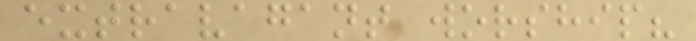extravagant worship?
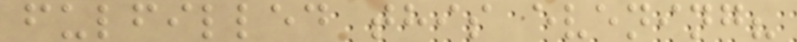fulfilled this evening?
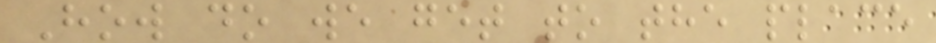How do we get to the place
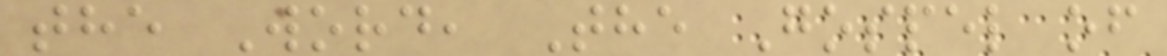the Word, The Gospel of
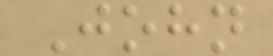John
